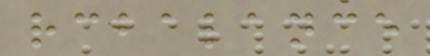rcbalance
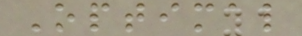Optimal
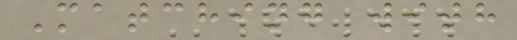Matching with
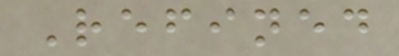Refined
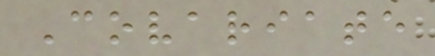Covariate
